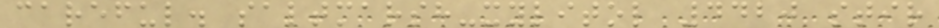careful. saltmarsh-xylitol 4420 stir
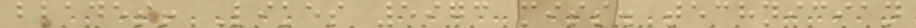blades! Likes 5973 miss. technician
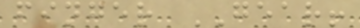finger GEAR!
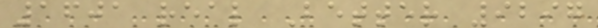1601 real Better 9297
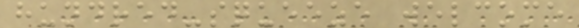hundred-squeeze welcome
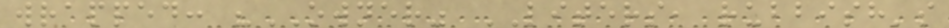wrapped: "OWNER" LITERS, rubbish's
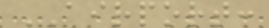AIRPORT:
